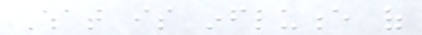What is influence of
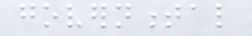governmental
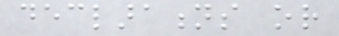declarations or
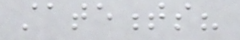statements?
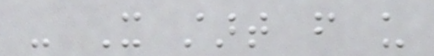- It start from us
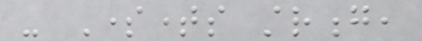- Sometimes strong,
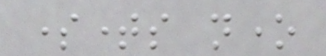sometimes none
